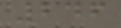246
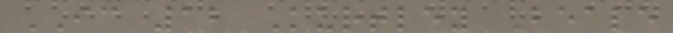IC 12 Kurtley Beale
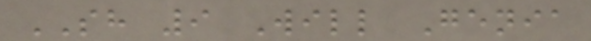SH 9 Will Genia
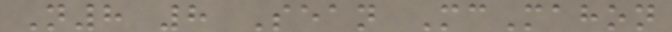N8 8 Sean McMahon
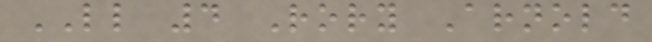LL 4 Rory Arnold
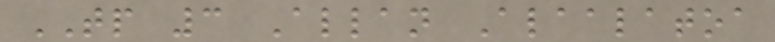TP 3 Allan Alaalatoa
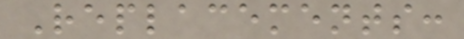Replacements:
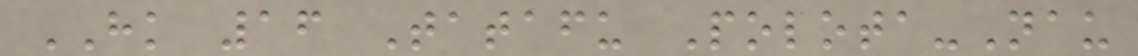HK 16 Tatafu Polota-Nau
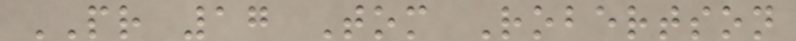PR 17 Tom Robertson
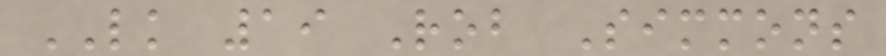LK 19 Rob Simmons
